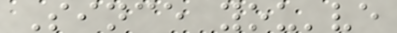Since you've
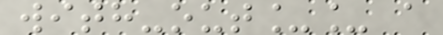with-out__ a
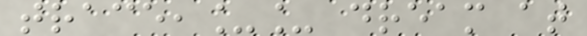trace,__ dream at
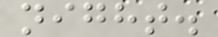night.
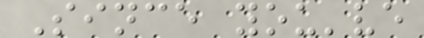Since you've
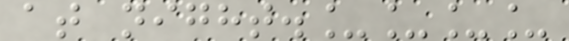at night.____
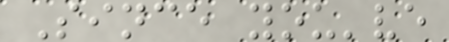Since you've
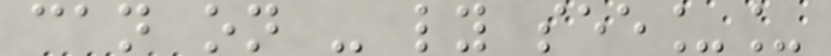can on - ly see__
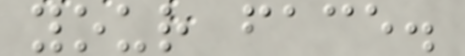your face.
